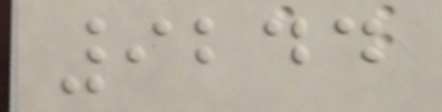9244
